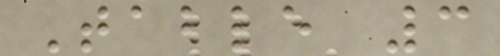Table 3
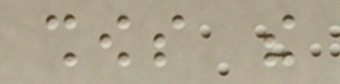shows the
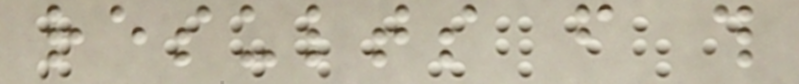results from this
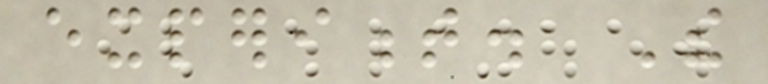experiment. The
